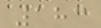183
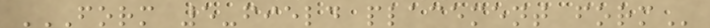FORM 5-FIELD PLACEMENT FORM
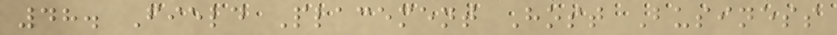48. Field Placement Host Business
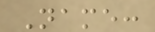Name:
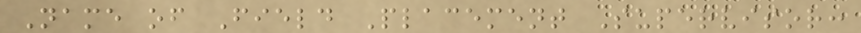Name of Field Placement Supervisor:
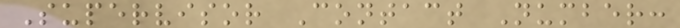Supervisor Contact Number:
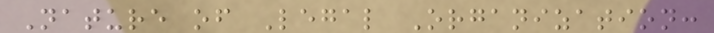Nature of Legal Organization:
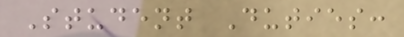Student Duties:
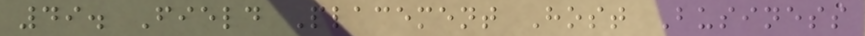49. Field Placement Host Business
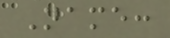Name:
